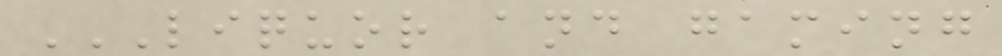LIQUOR AND GAMING
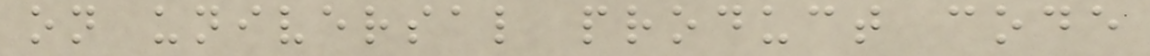on universal product code
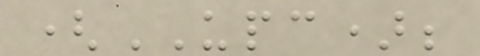(UPC);
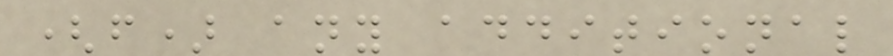(f) any additional
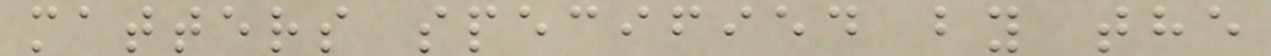matters specified by the
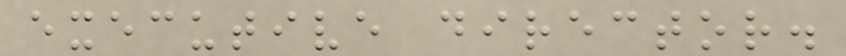executive director.
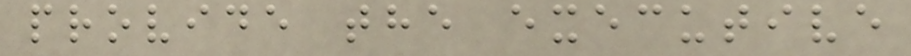provide the executive
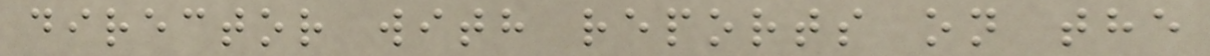director with reports on the
